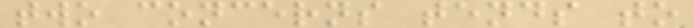two concerns tends to
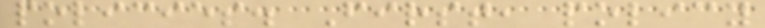policies. First, policy
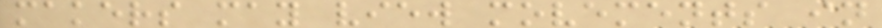makers may view movements in
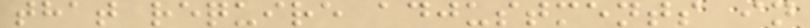that require adjustments in
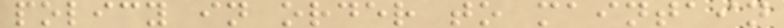policy in order to maintain
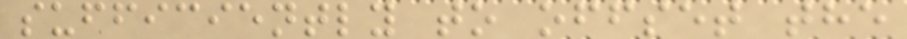sufficiently to offset the
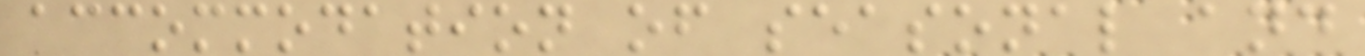accommodation of seasonal and
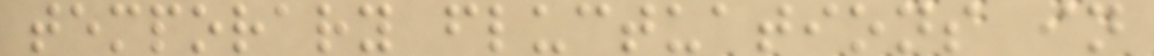temporary fluctuations in
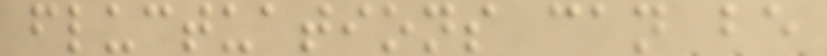fluctuations can be
